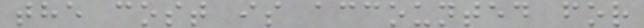the cost is accounted for
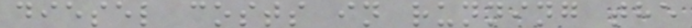diesel costs in running the
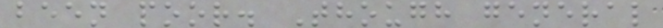been poor. Though general
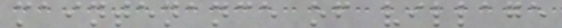maintenance of village
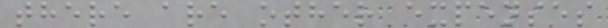there are other expenses
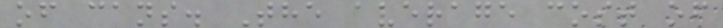of cans. The average cost of
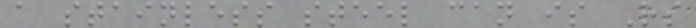a stainless steel can is Rs
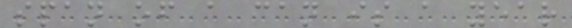span of a can is a year
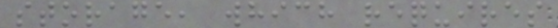storage, which requires
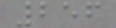256
